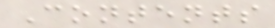Contents
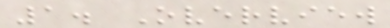1. Overview
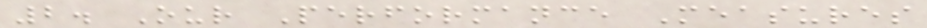2. Our Performance Measures
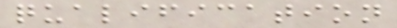qualification
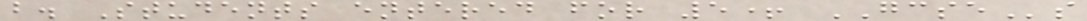b. Students entered for 5+ GCSEs
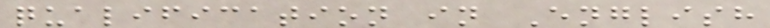qualification in English
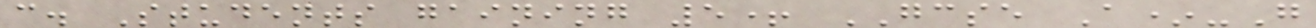c. Students gaining 5+ GCSE A*-G
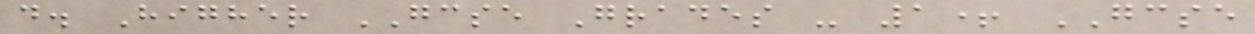d. Higher GCSE Grades - 1+ GCSE
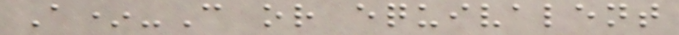A*-C or equivalent
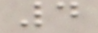4
